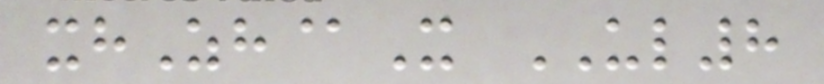xhZh@X UL8
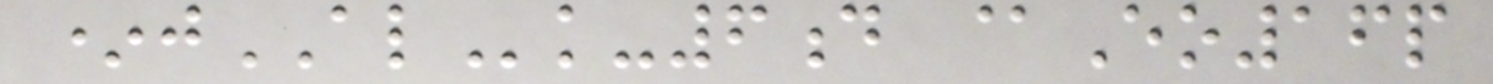*jALk-6d @Eo16p
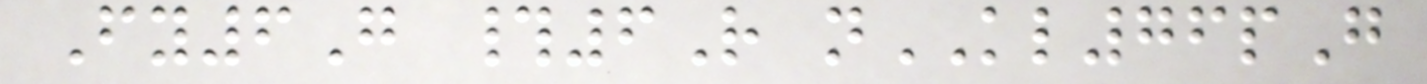Fy6G #6R nKL76pG
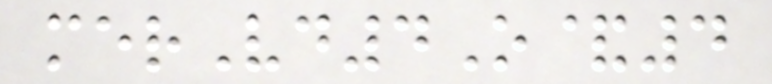merVd4O&4
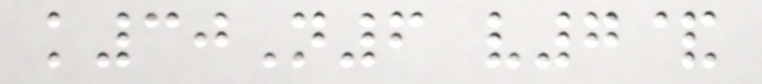k30N6 v7&
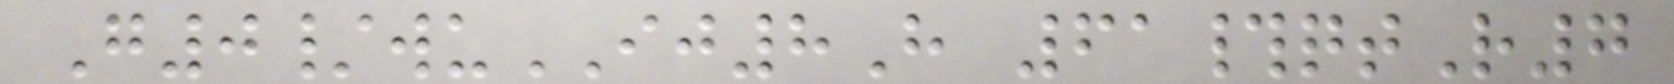G0/wuIJ8H 61#qtR7
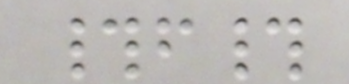#f#
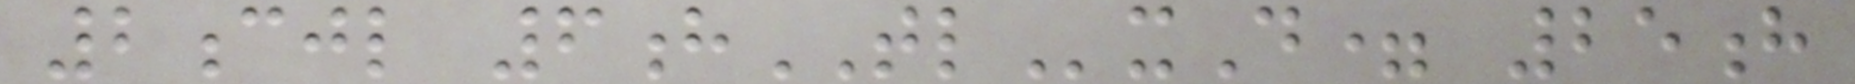2cjl 6hTLxD= 25h
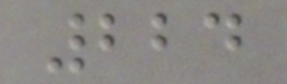224
